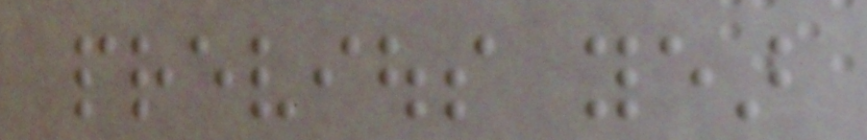previous year
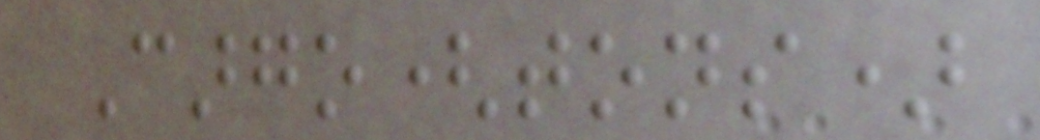Cargo(tons)
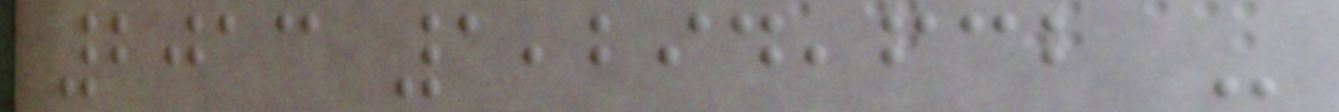2013 1,294,632 -
